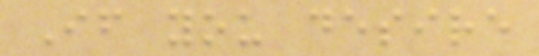If you desire
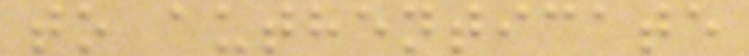to authenticate
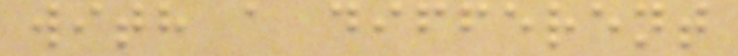with a different
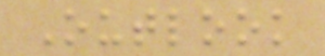Outlook
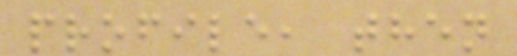profile, then
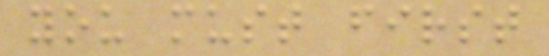you must first
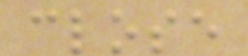close
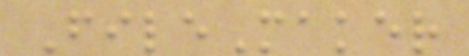FileMaker
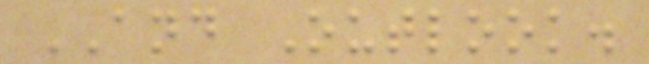AND Outlook.
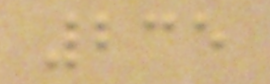235
